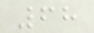68
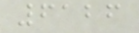6126
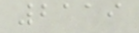2119
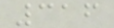316
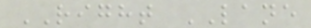RIGHT LANE
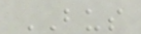BUS
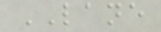LANE
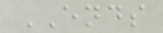ENDS
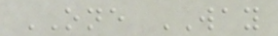ONE WAY
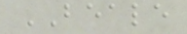BEALE
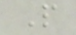P
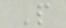P
